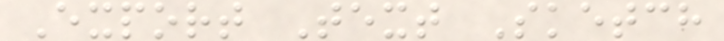Export Text Sketch
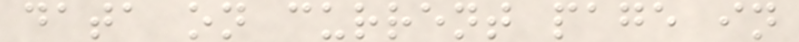data on current page in
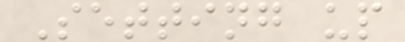Setting up
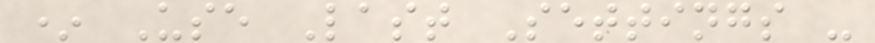* Use Last Settings -
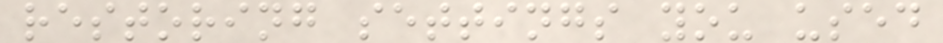restoring settings you used
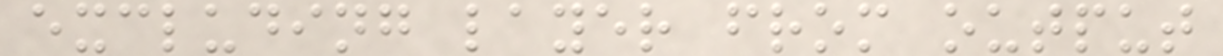excluding layer from output
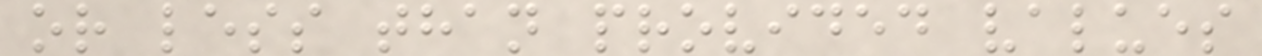or less than provided values
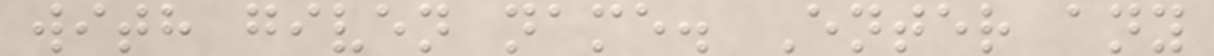with given name. Enter any
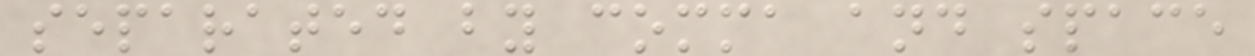separated by comma and space
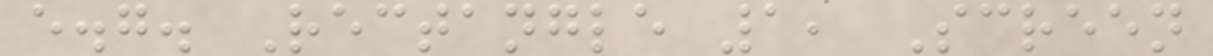e.g. Rectangle 1, Screen
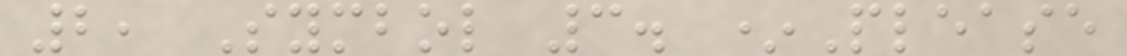2, Symbol 3. *Please
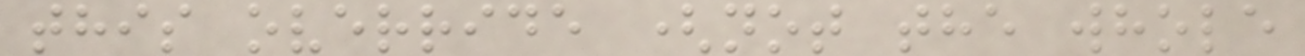this override (not the whole
